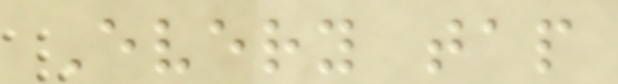Every tap
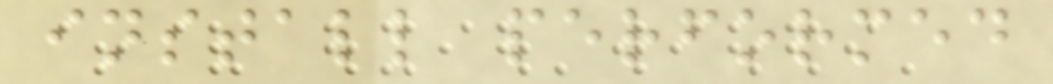install performed
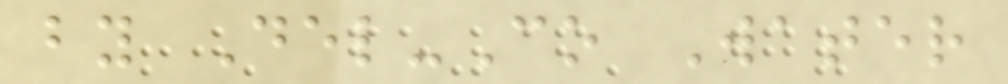by Del-Co Water
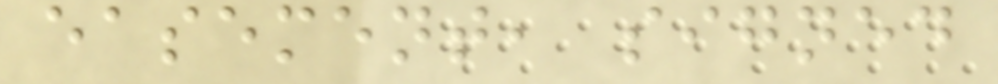easement, signed
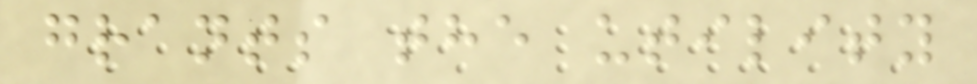grants the utility
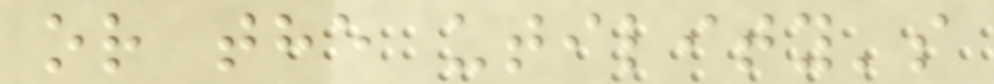or the utility's
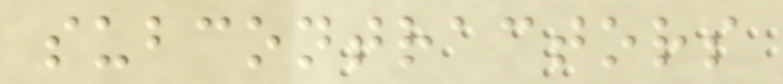subcontractors
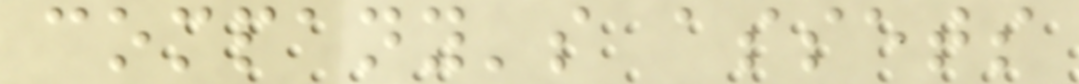company's assets
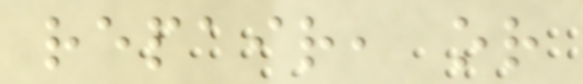repair, or
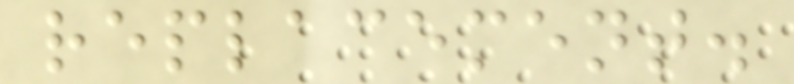replacement.
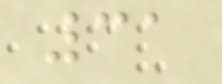31
